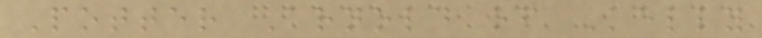Potter Arnold of Kelly
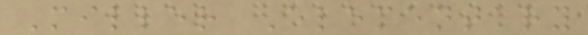Miller Elementary
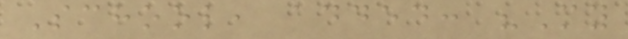School, added: "My
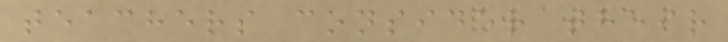teachers consider their
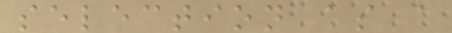selection as a
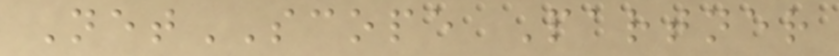NetSCOPE Partner
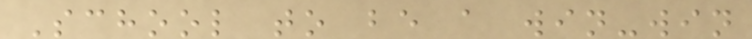School to be a win-win
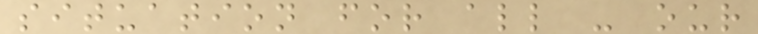situation for all - our
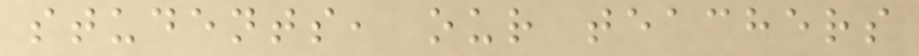students, our teachers
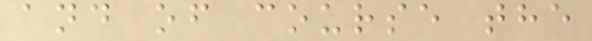and of course the
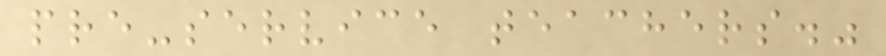pre-service teachers."
